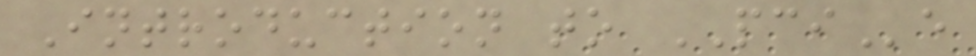Introduction to PCIe
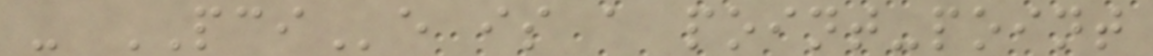- PCIe is a point-point
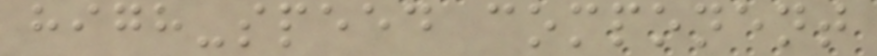high-speed component
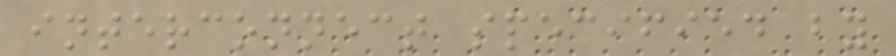interconnect specified by
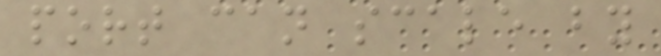port can scale by
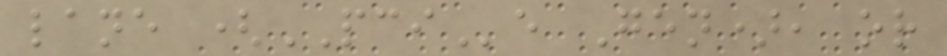lane (PCIe Gen), or
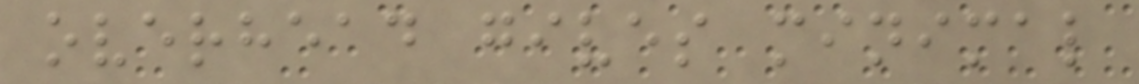overhead gives minimal
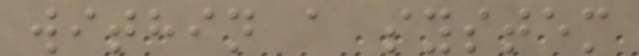within a system
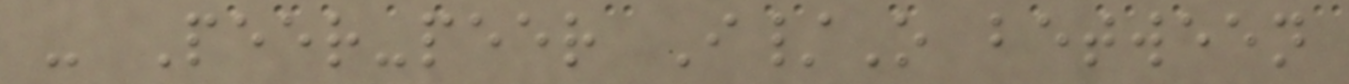- Peer-peer I/O between
